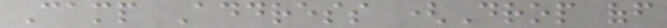Camp Address (Drop off
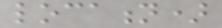location)
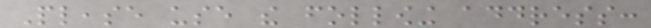Please use the following address:
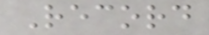Record
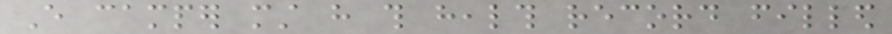Every camper must have this health record filled
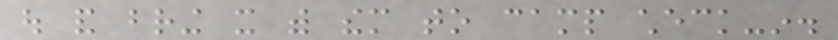out and bring it with them to camp check-in.
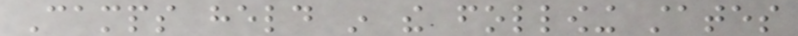Camps held in the following states
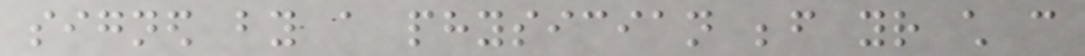signed by a physician before your child can
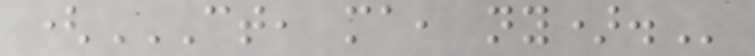(CT, MA, NY).
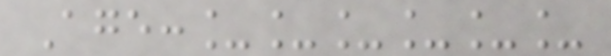Age:______
